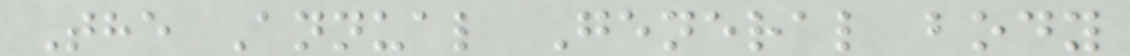The Annual General body
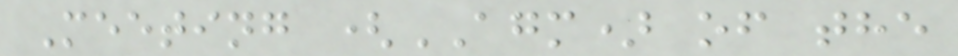Meeting (AGM) of the
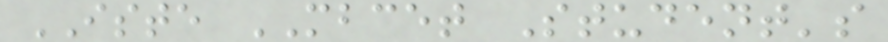ISTE MBCET Student's
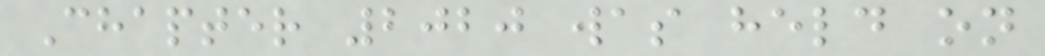Chapter 2020 was held on
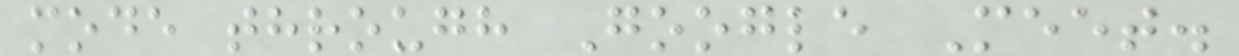mode through Google Meet.
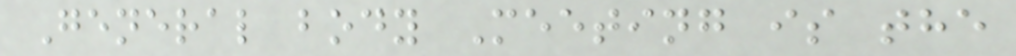General body Meeting is the
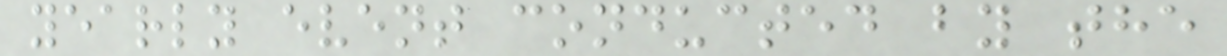yearly event conducted by the
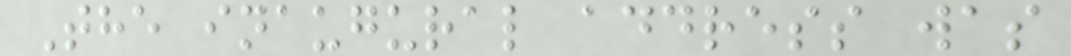The inaugural address was
